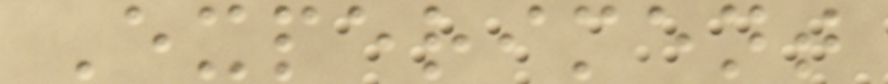Experiment
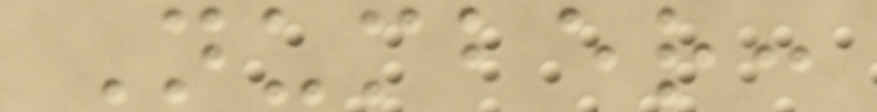Number:
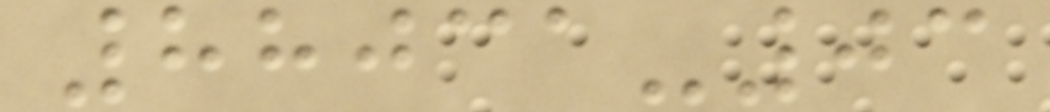88031-03
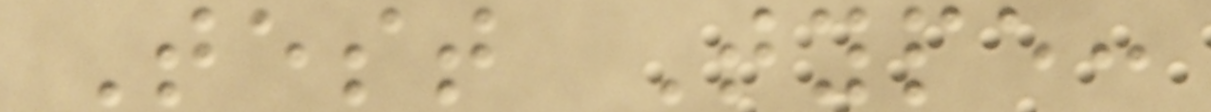Test Type:
